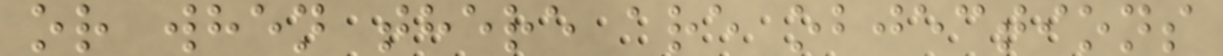or when there are objections
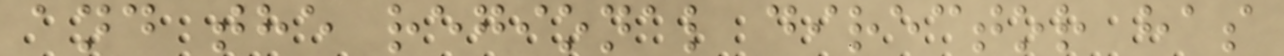and the regional director has
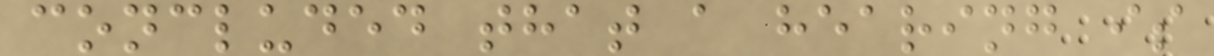concluded that a hearing is
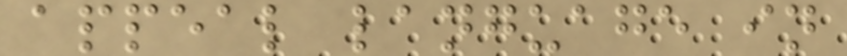appeal language in
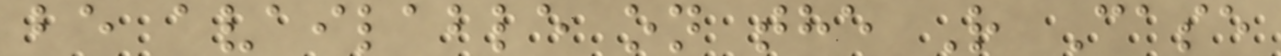be available on the R Case
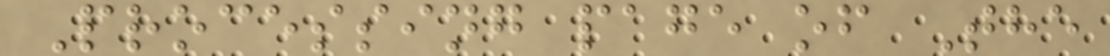Processing page of The
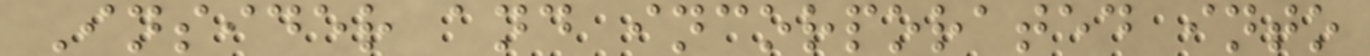Insider and incorporated into
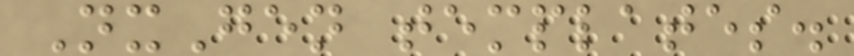NxGen templates.
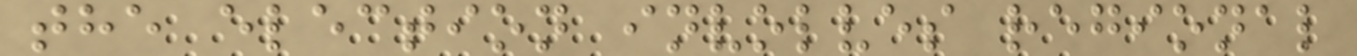the election involves regional
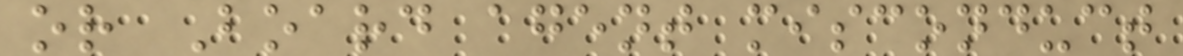or Board agent misconduct
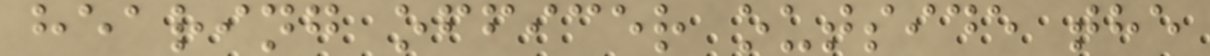hearing officer outside the
